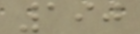190
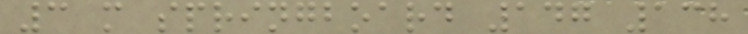3 m springboard 147 138
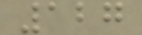127
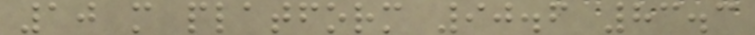10 m platform 90.6 83.3
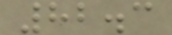82.3
